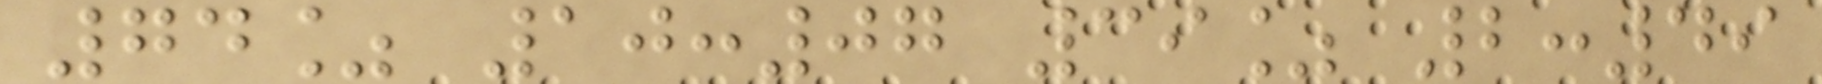74% 10:07 39% 2:49
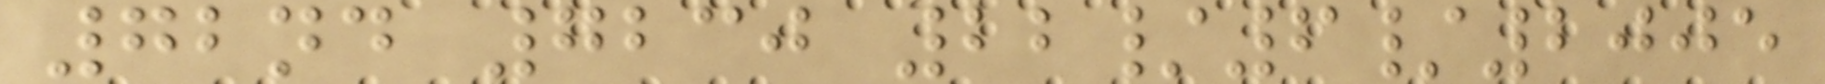72nd 7230 22/6/2005
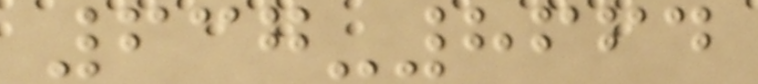637-8664
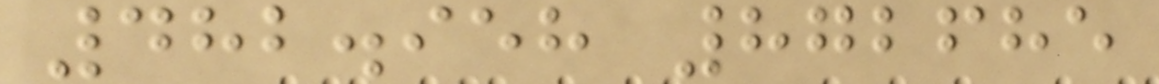482.958 872685
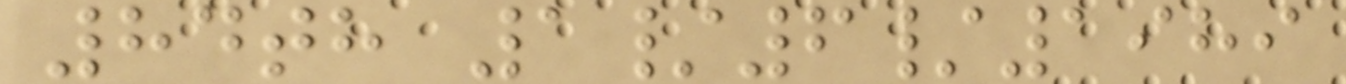84th 1/6/1989
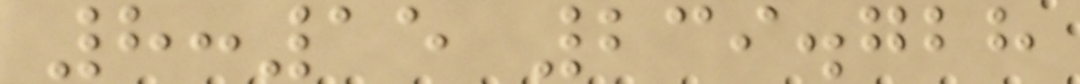8:15 239.728
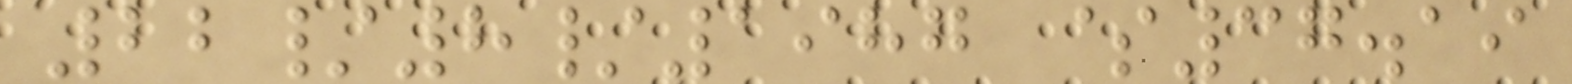22/8/1987 $37.19
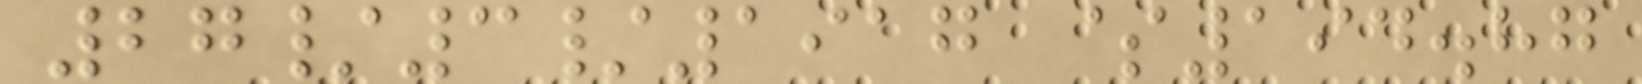27/3/1917 $194.87
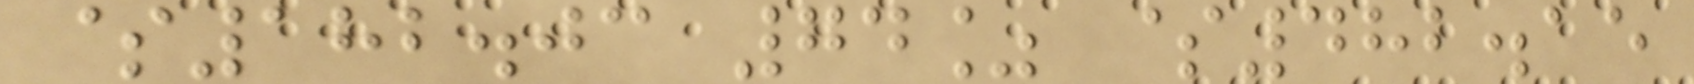$182.03 74% $482.15
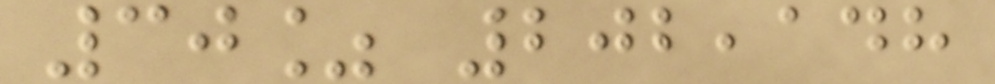30% 202,148
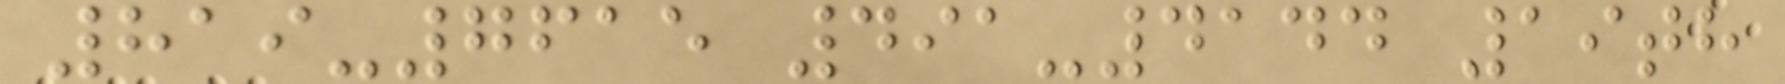819-7615 491-4144 19th
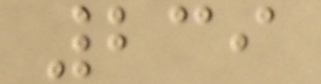239
